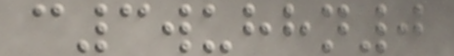c3wuhhn0
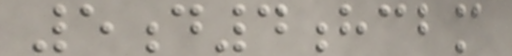5d4hcbm
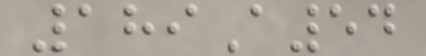189A54
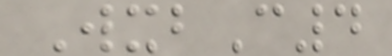WxbC4
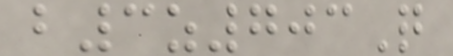b3z703Q
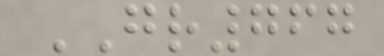GR767
